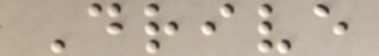Drive
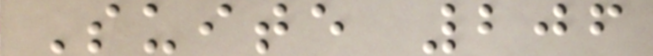Suite 206
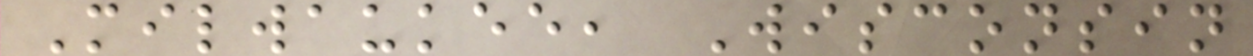Milwaukee, Wisconsin
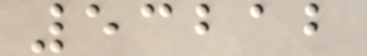53212
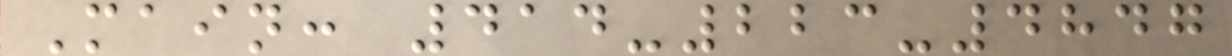Main: 414-223-4847
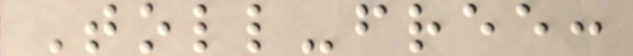Toll-free:
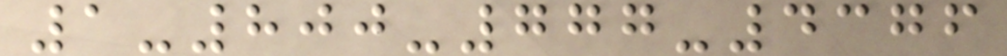1-800-777-4376
